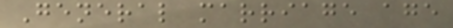General marriage age
